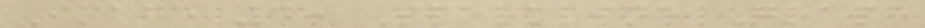Image 4: Sparkline Graph
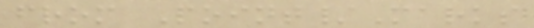from Point/Marks
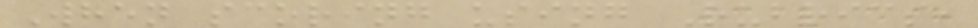When scoring using Rubrics,
